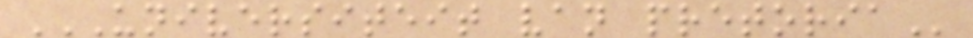UNIVERSITEIT VAN PRETORIA
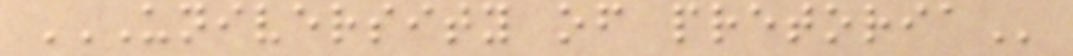UNIVERSITY OF PRETORIA
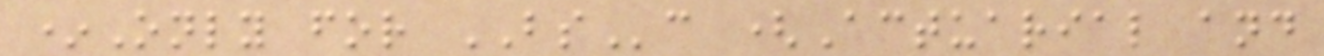*Only for BSc (Actuarial and
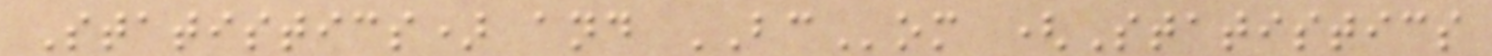Statistics) and BCom (Statistics
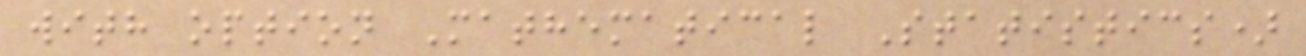with option Mathematical Statistics)
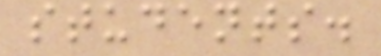students.
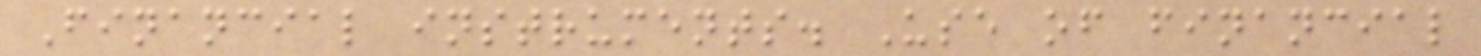Financial instruments. Use of financial
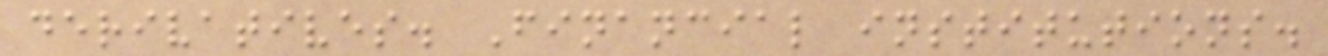derivatives. Financial institutions.
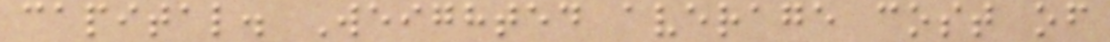capital. Weighted average cost of
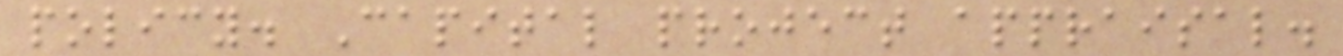policy. Capital project appraisal.
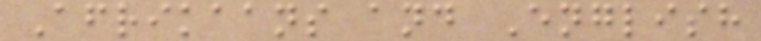Afrikaans and English
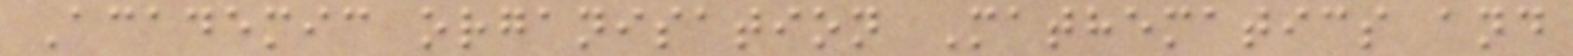Academic organisation Mathematics and
